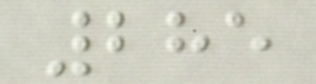285
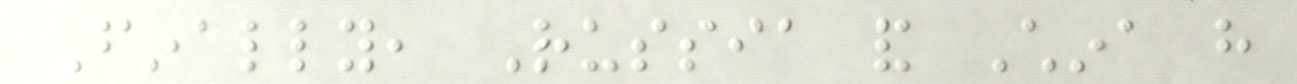Finally, Russia and China have
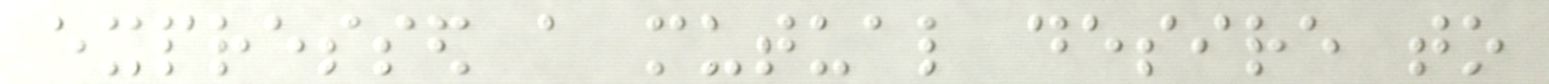expressed a mutual desire to
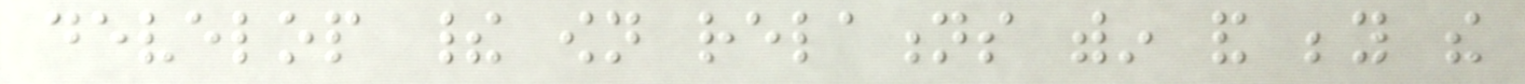develop their own relations within and beyond the
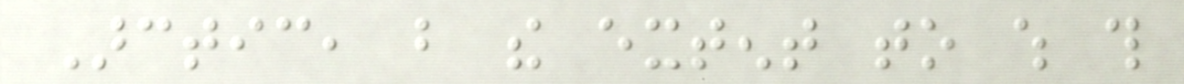Arctic, but the extent to which this
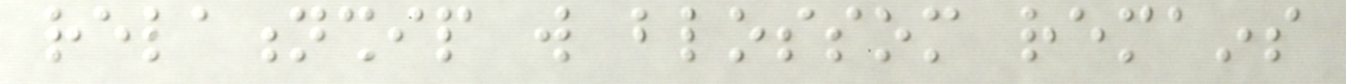relationship will blossom remains
